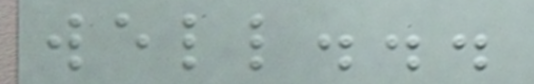well...
